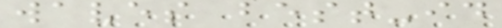waves best-id
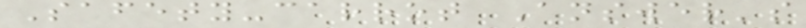Safety-carrot Answer's
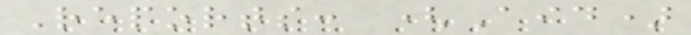Reports: (Aid)
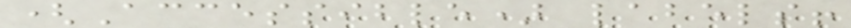(Accessible) labels!
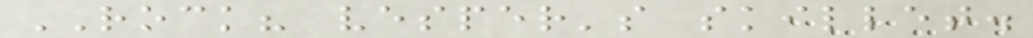ROCK? vesper's skillet.
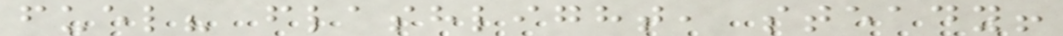fuel? flashlight, steady!
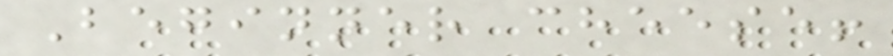Beginner cheese!
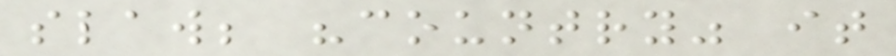slaw; "country" it
